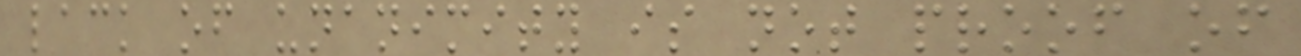lack of unanimity is not proof of
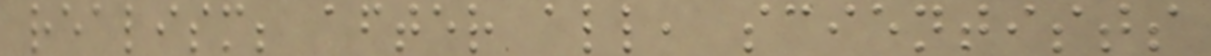realism; after all, scientists
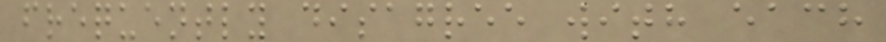frequently disagree with each
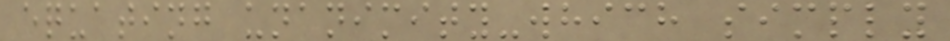equating unanimity-which simply
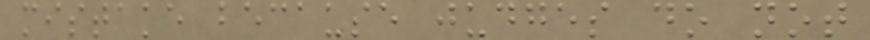mistake because judges do not
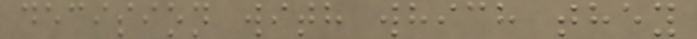decision with which they
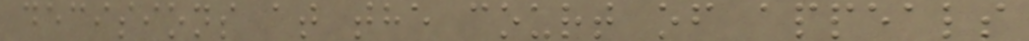decisions at the court of appeals
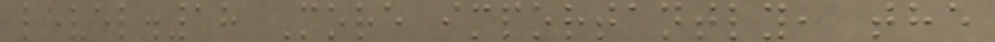level.18 More importantly, the
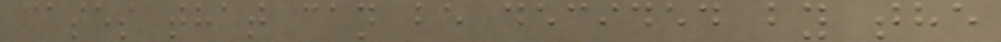cases that can be decided by the
